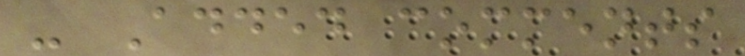- Added comments
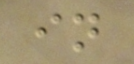in
